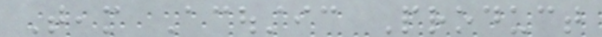Team Acoustic Product
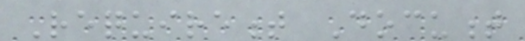Requirement Document
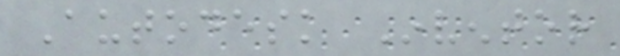Autodesk Inventor
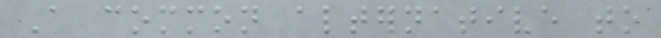A common alternative to
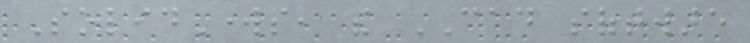SolidWorks, the CAD software
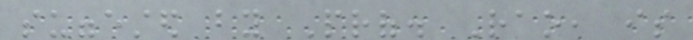suggested by Prof. Rao, is
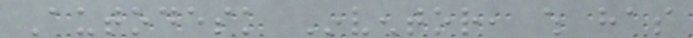Autodesk Inventor, which has
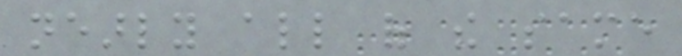nearly all of the same
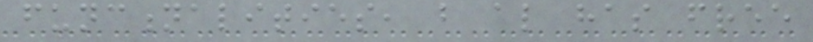functionalities, but also has free
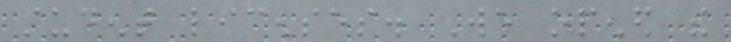student licenses. We opened the
